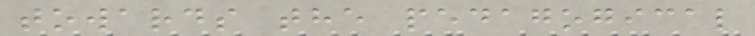towards the pedagogical
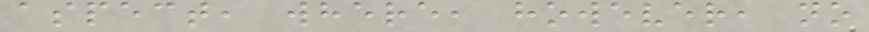aspect, where, however, no
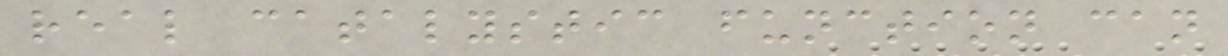real catalystic function can
